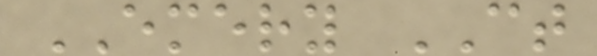EMERY CT
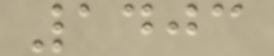1403
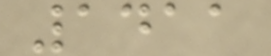1411
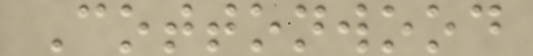Cottonwood
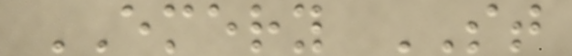EMERY ST
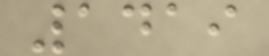1419
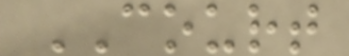COURT
